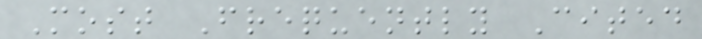Most Frequently Cited
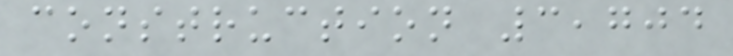construction 3,704
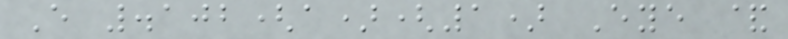E .102(a)(1) Eye &
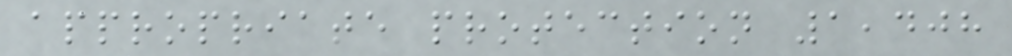appropriate protection 1,408
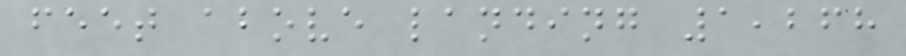feet above landing 1,268
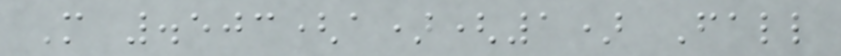M .503(a)(1) Fall
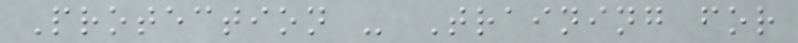Protection - Training for
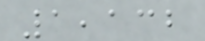1,132
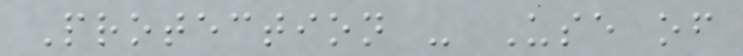Protection - Use of
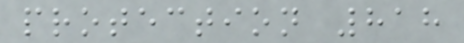protection 818
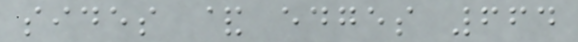sides & edges 664
